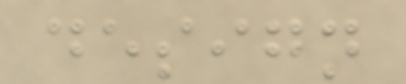design
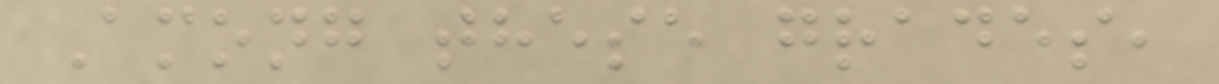Among these grades,
